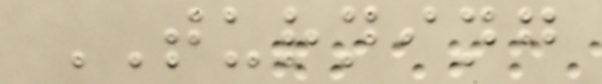TURNING
